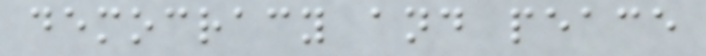democracy and peace
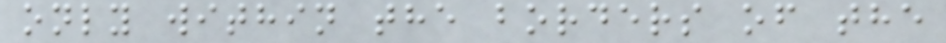only within the borders of the
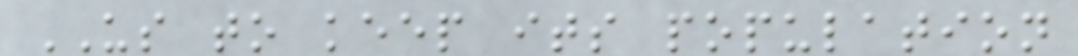US to keep its population
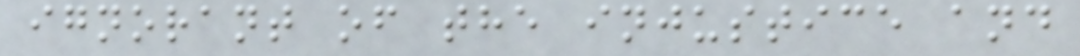ignorant of the injustice and
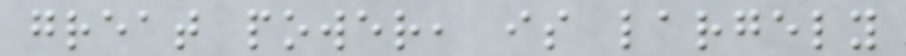great power, is largely
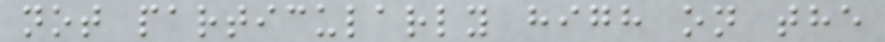not particularly high on the
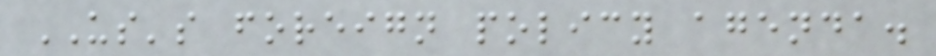US's foreign policy agenda.
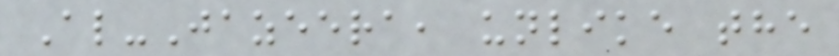Al-Jazeera, unlike the
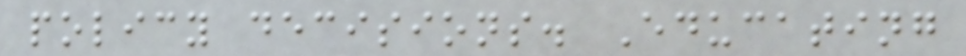policy decisions. Educating
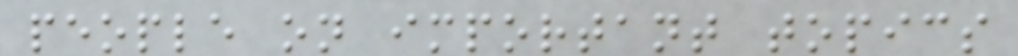people on important topics
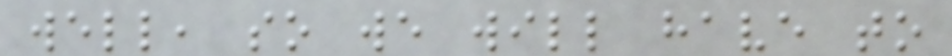well, so we will have to
